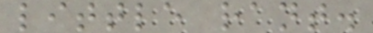little rant.
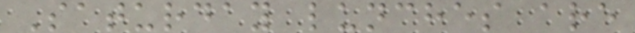Saturday lunches are
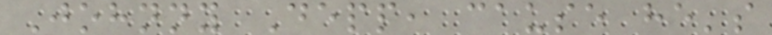Johnny Depp, cause he's
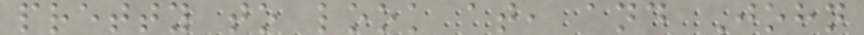pretty to look at, and John
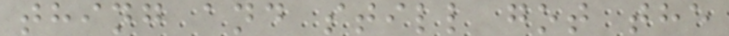thing and still got the
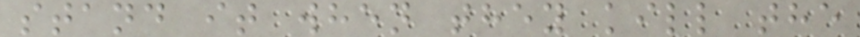stand it when they kill the
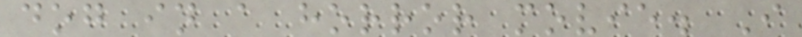dog in a horror movie. I
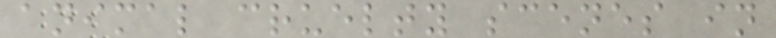animal cruelty scenes in
